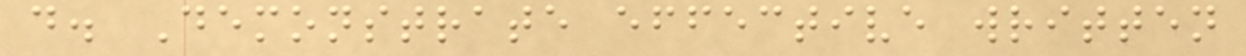d. Demonstrate effective written
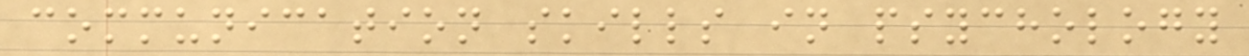communication skills in psychology
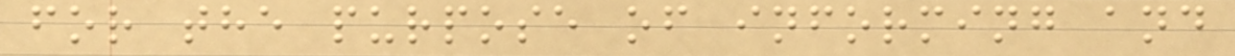for the purpose of informing and
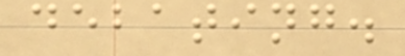debating.
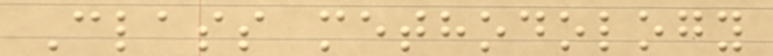Class methodology
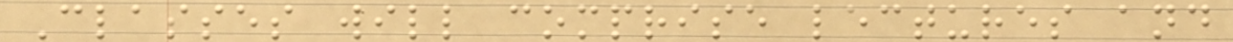Classes will comprise lectures and
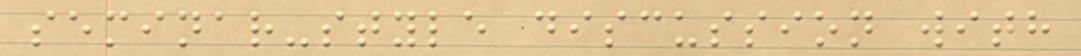seminar-style discussion with
